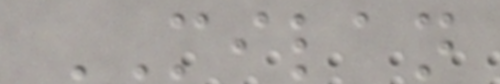MILAN
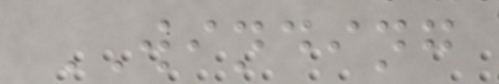WINDING
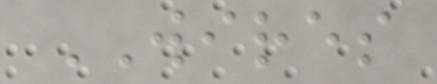WIRES
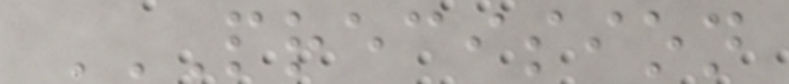PRECISION
